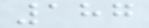187
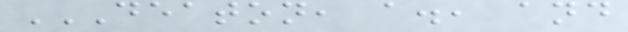DEATON, A., AND
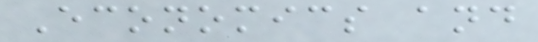Economics and
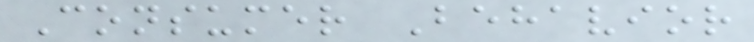Consumer Behavior
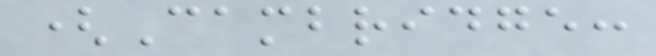(Cambridge:
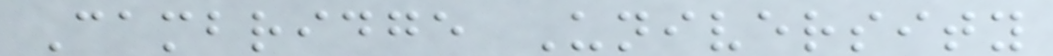Cambridge University
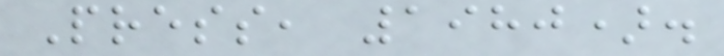Press, 1980).
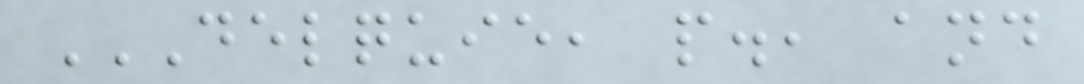DELQUIE, P., AND
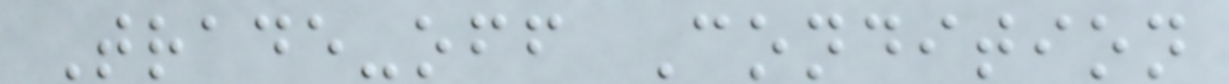Trade-off Condition
